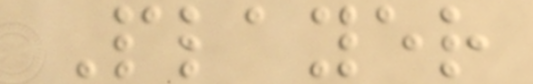Player
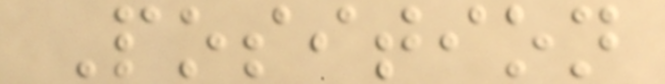Position
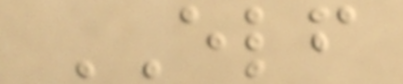ELF
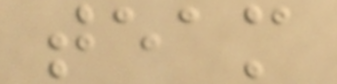team
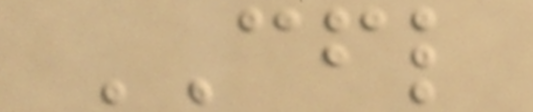CFL
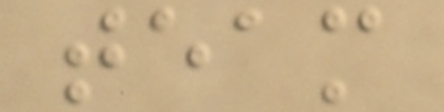team
